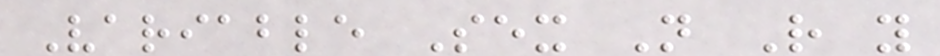Variable Sex N R y
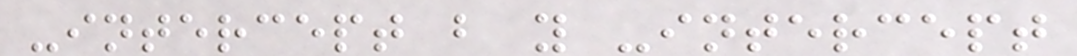-intercept b y -intercept
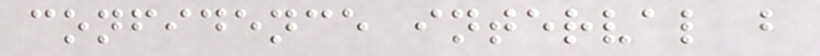confidence interval b
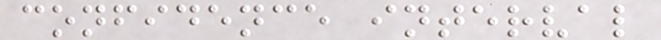confidence interval
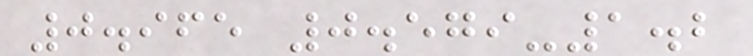0.965 0.579-1.2
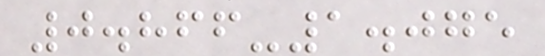0.866-1.075
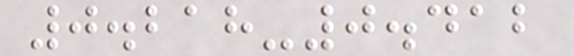0.218-0.412
